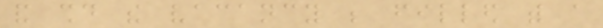and should the vacancy be filled with a
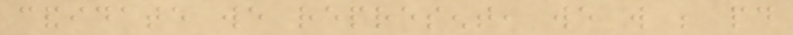candidate we represent, we will be paid
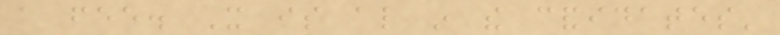a fee. It is also in the candidates'
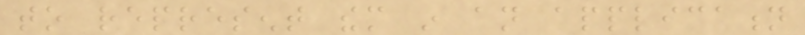to represent them in an application
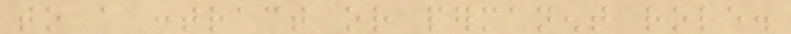to a contract or permanent role.
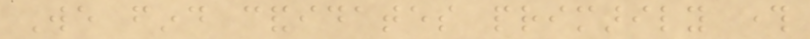We find candidates primarily through
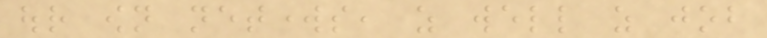our own networks, as well as job
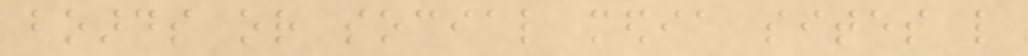boards or social media sites like
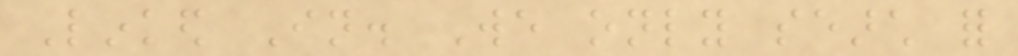Linked In. We only search for
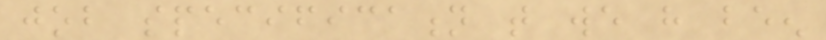job specification that we have been
